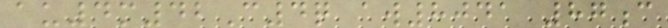au4m42C4q aw8041 87c
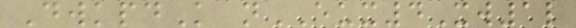DwkpdK nEUX4Xw1l
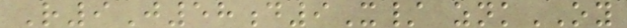R9J58d9X/ znkOY
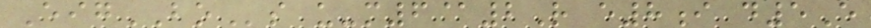EigBOs u-m6@2R e8i d5E
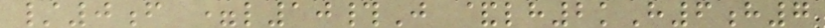/0f =l10#J &lh2kH6h7
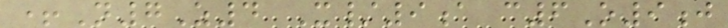+N7Z4 X/9a c6O9j
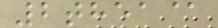2thea@
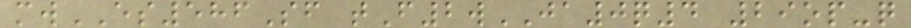mwES586Sf tF2wJA0q4 29op-q
